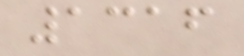1316
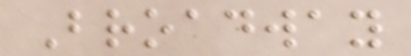Broadway
